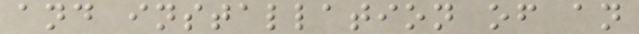and installation of an
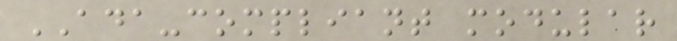ADA-compliant modular
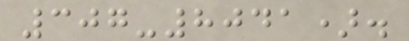307-8041).
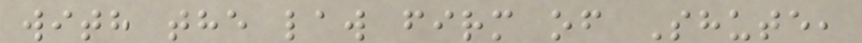with the law firm of Shute,
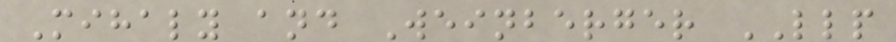Mihaly and Weinberger LLP
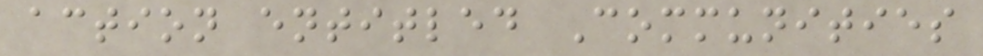action entitled Communities
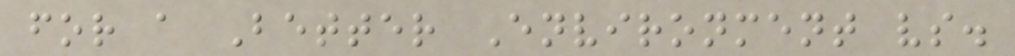for a Better Environment vs.
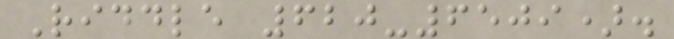Riddle 620-6509).
